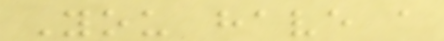You have a
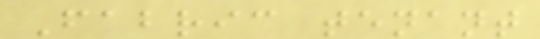Fabric tenant
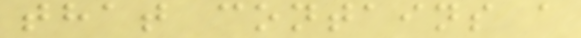that contains a
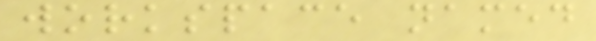workspace named
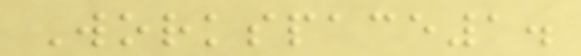Workspace1.
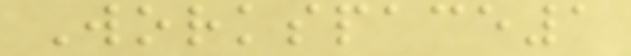Workspace1
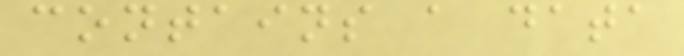contains a data
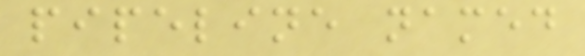pipeline named
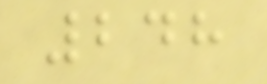248
